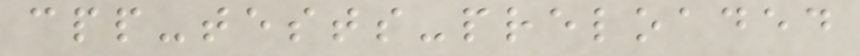cpp-tests-preloaded
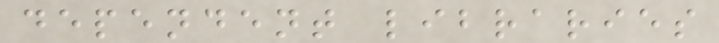dependent libraries
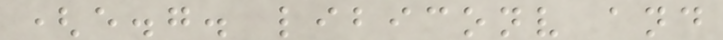(e.g. libiconv and
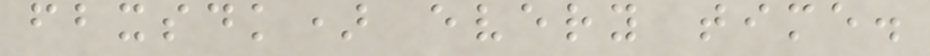fbxsdk) every time.
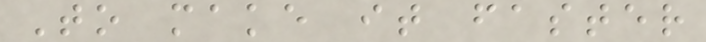To make it faster
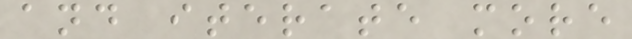and iterate more
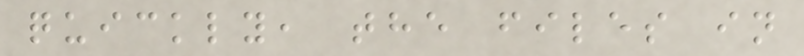quickly, the files in
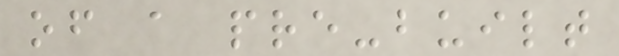of a pre-built
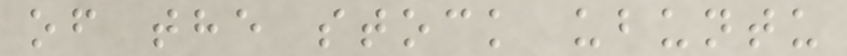of the stock ubuntu
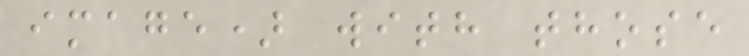image) with those
